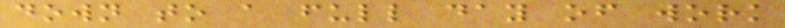down to a full day of work
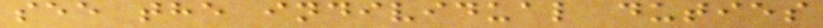see the individual duties
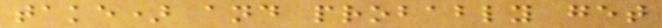take) and probably get
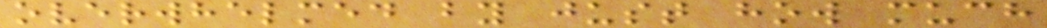overwhelmed by just how much
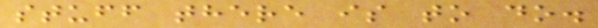stuff there is to do.
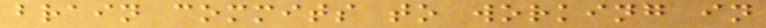brain commits to working in
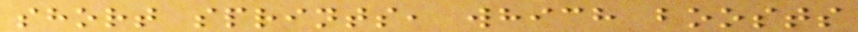short sprints, which boosts
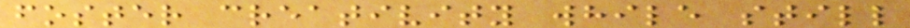foster creativity while still
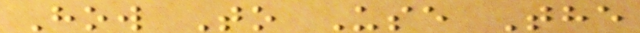How To Use The
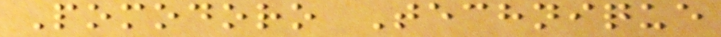Pomodoro Technique
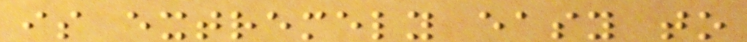is extremely easy to
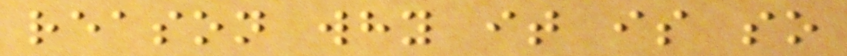reason why it is so
